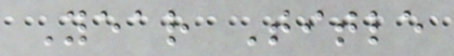Year Title
